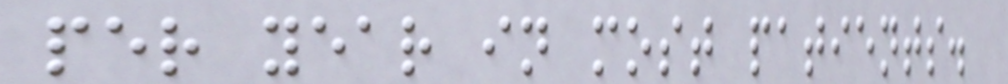per year in most patients.
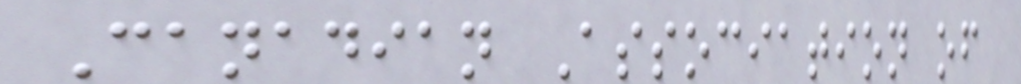Canadian Association of
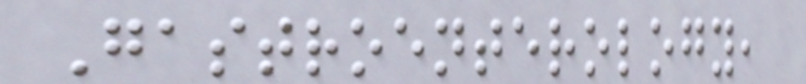Gastroenterology,
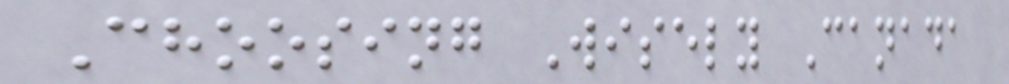Choosing Wisely Canada
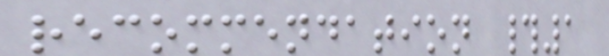recommendation #1
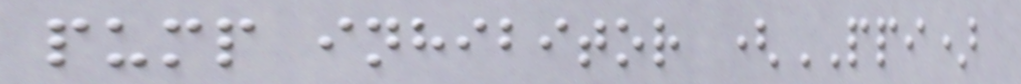pump inhibitor (PPI)
